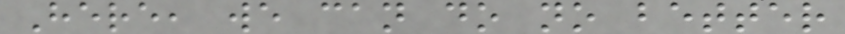Here, we can do no better
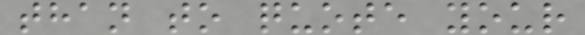than to quote your
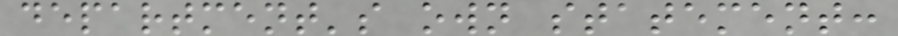department's own statement:
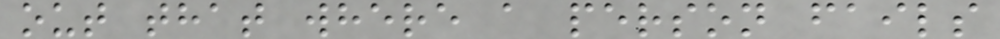out that where a person fails
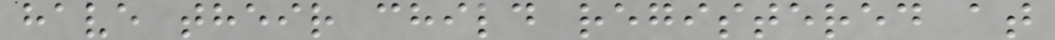have their child registered at
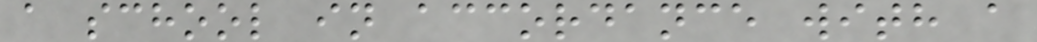a school in accordance with a
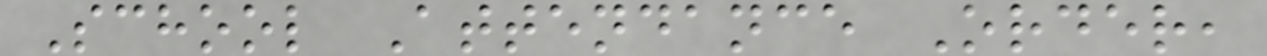School Attendance Order,
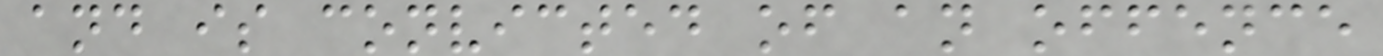and is convicted of an offence
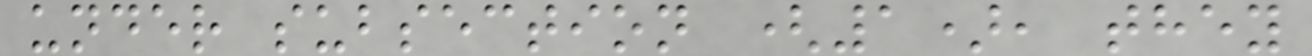under subsection (1), they
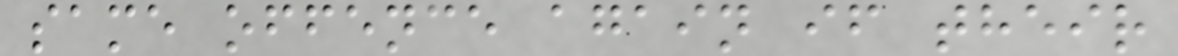same offence again if their
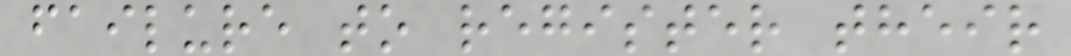failure to register their
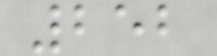252
